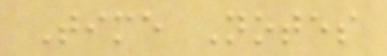Time Notes
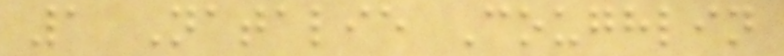1 Natalie Coughlin
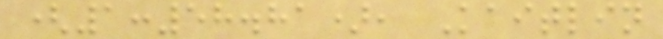(1:58.81), Kaitlin
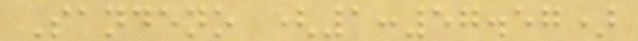Sandeno (1:57.57)
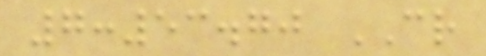7:53.70 CR
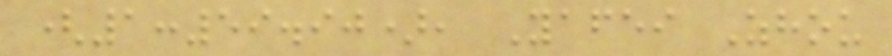(1:59.90), Yafei Zhou
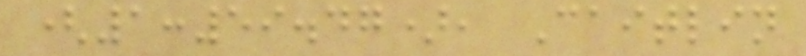(1:59.47), Caitlin
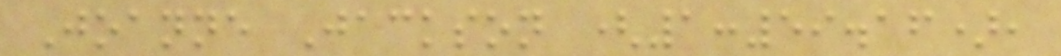Joanne Jackson (1:59.16),
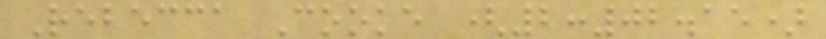Rebecca Cooke (2:02.15)
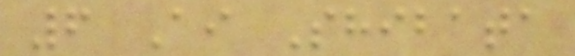6 Ai Shibata
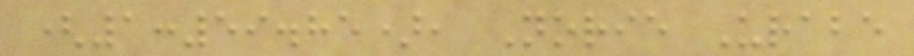(1:59.85), Norie Urabe
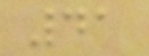41
